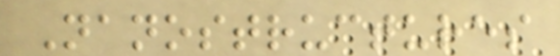Nanostructures
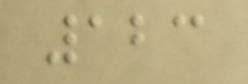123
